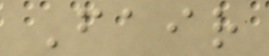Fair
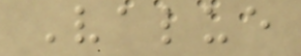Value
